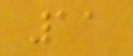11
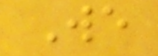We
